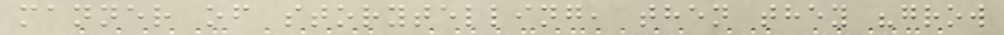manner of storytelling, then they "grow
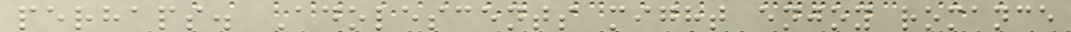perhaps. Adolescents might enjoy romance
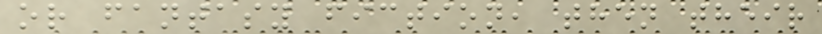or fantasy fiction, then their
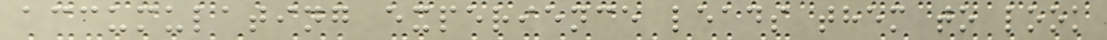accumulating experience leads them to look
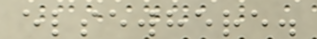elsewhere.
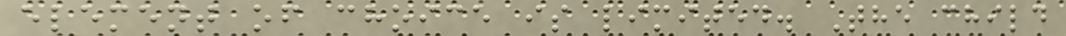element of choice is limited. The child
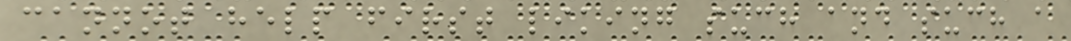cannot help first liking such and such a
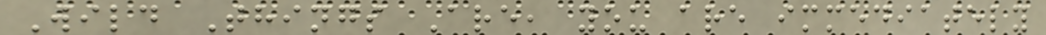Wild Things Are, you are immediately
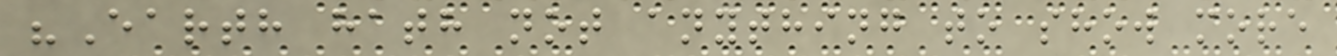"Earth hath not anything to show more
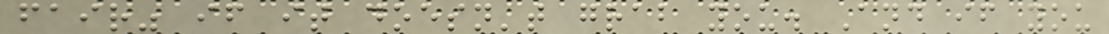fair" if it doesn't grab you. And if you
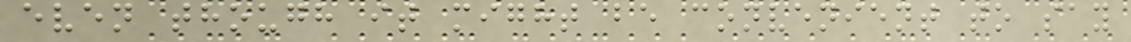even though it might be convenient to say
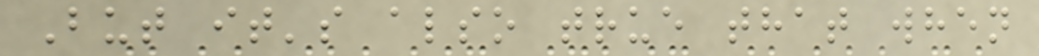But it's also true that when
